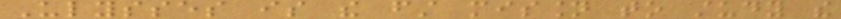Ulysses is the first mission to study the
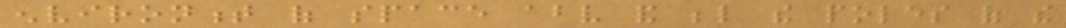environment of space above and below the poles of the
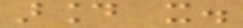around it.
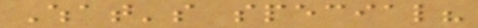What's special?
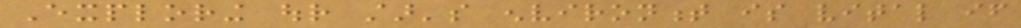Exploring our star's environment is vital if
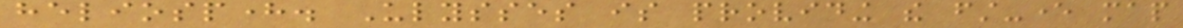heliosphere. Ulysses is providing the first-ever map
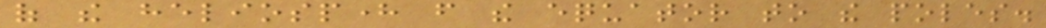of the heliosphere from the equator to the poles.
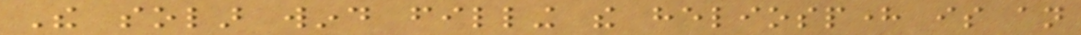The solar wind filling the heliosphere is an
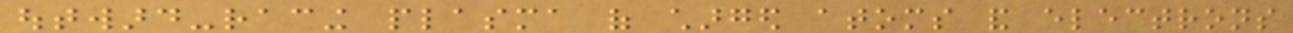outward-racing plasma of charged atoms and electrons
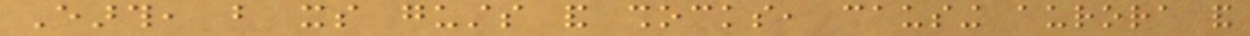Earth, but its gusts and shocks, causing aurora and
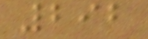292
